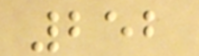252
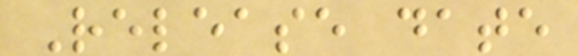Release date
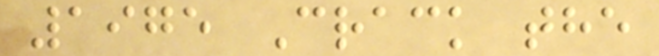1975 Crack the
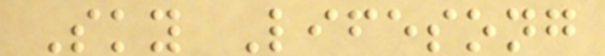Sky Lifesong
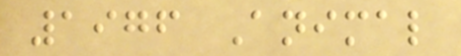1976 Animal
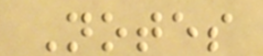Notes
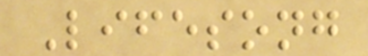Lifesong
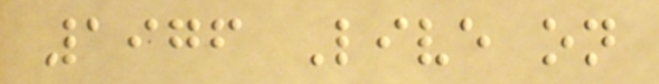1976 Live on
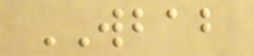WBAB
